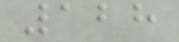128
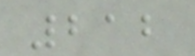212
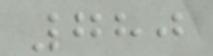780
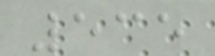535
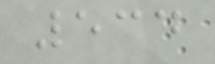534
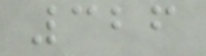326
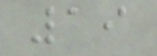19
